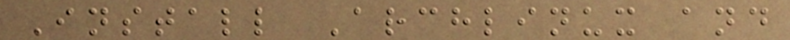Install Archlinux and
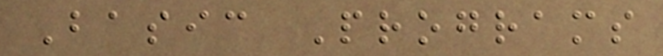Basic Programs
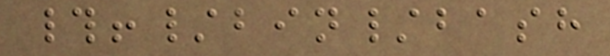#!/bin/bash
